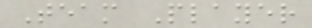Team Player
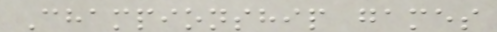Championship games
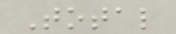Total
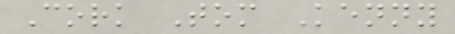Cork Tom Kenny
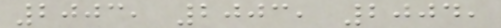2003, 2003, 2004,
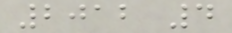2012 4
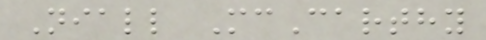Niall McCarthy
